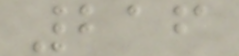216
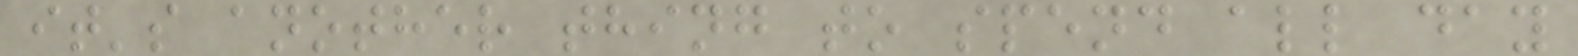it's another thing to spend all day
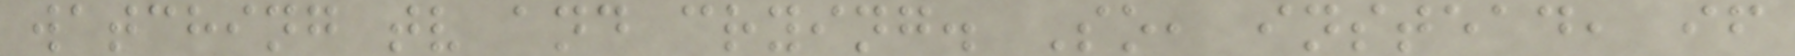watching tv and crying. So, instead, if
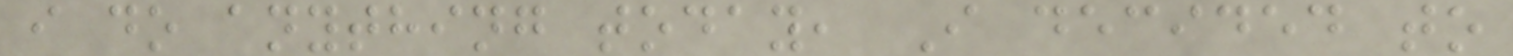i do anything today, I decided to
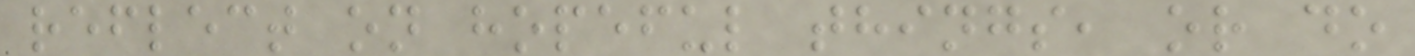reflect on hopeful things, or do
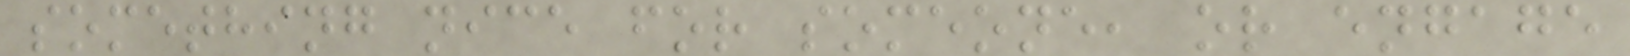something nice for someone, or engage
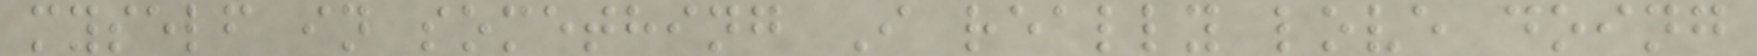myself in something I really love doing
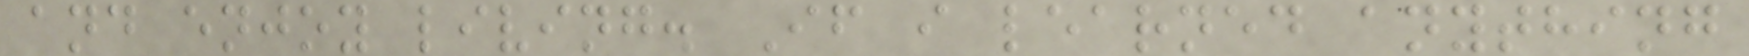and enjoy living. If i learned anything
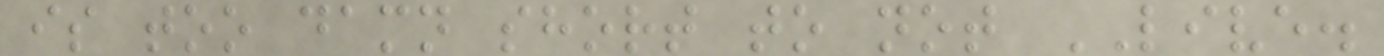is too damn short to not LIVE.
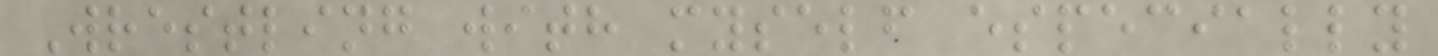Wrestling with myself especially
